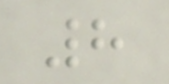8
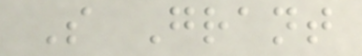S Grant
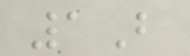1B
